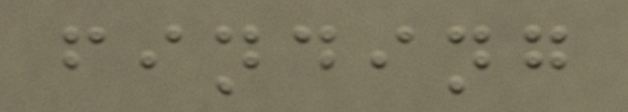finding
